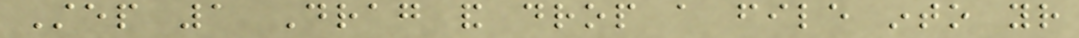Step 1 Drag and drop a file into your
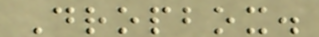Dropbox.
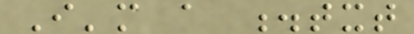I'm a .txt
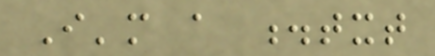I'm a .txt
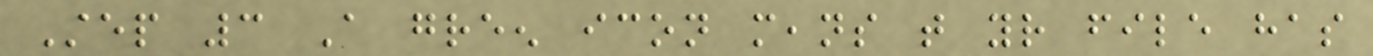Step 3 A green icon means that your file has
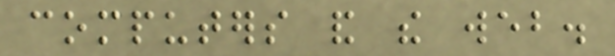computers and the web.
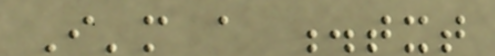I'm a .txt
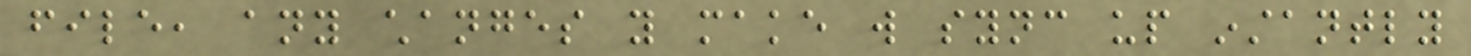file, any changes you make will sync up instantly
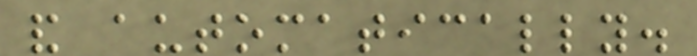and automatically.
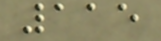115
